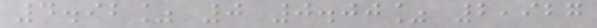4.92% 0 0.00% 2,927
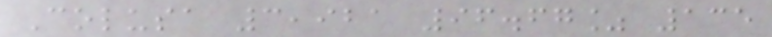Colusa 3,921 96.67% 135
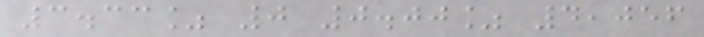3.33% 0 0.00% 4,056
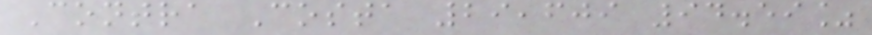Contra Costa 29,609 94.59%
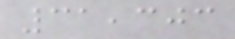31,303
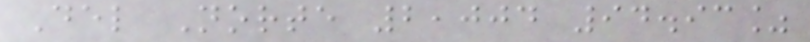Del Norte 2,004 94.93%
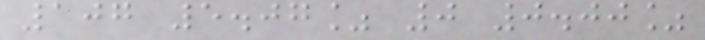107 5.07% 0 0.00%
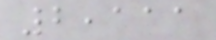2,111
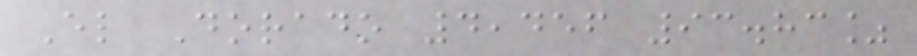El Dorado 4,456 93.83%
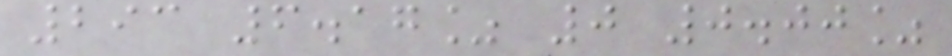293 6.17% 0 0.00%
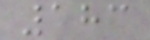183
